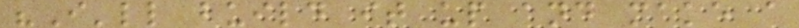"I'll build it up and make a
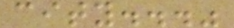city..."
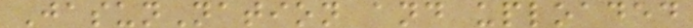JasunNation and uploaded
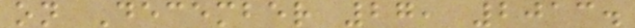on December 27, 2013.
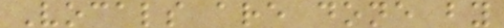Vocals are done by
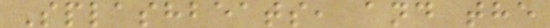Splashbeats, and the
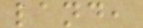land,
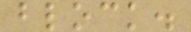block.
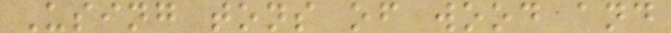Using tons of wood and
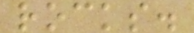rocks.
